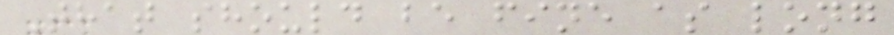That should be fine as long
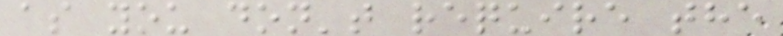as you don't require the
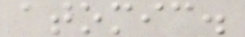atomic.
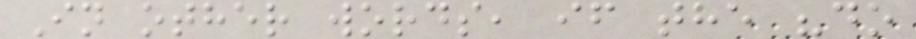In other words, if the "do
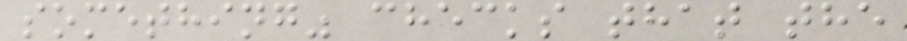something" checks that the
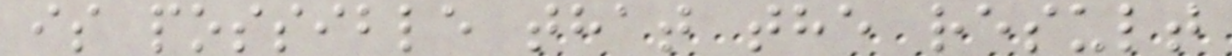is possible that the result
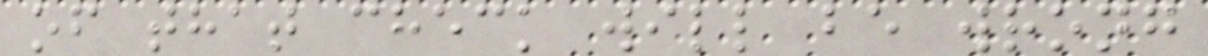of that check will be wrong
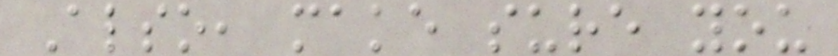Also, make sure you
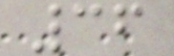36
